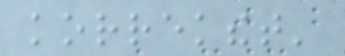korrekthet'
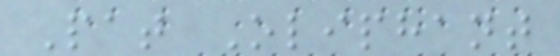Pat Oliphant
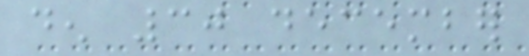den 30 december
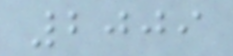2009
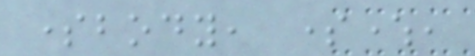somebody, somewhere,
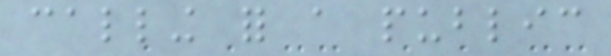calling for a public
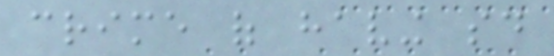crime of having said
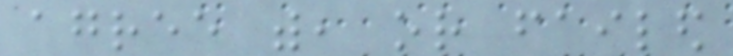agree with, or failed
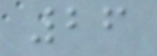26
